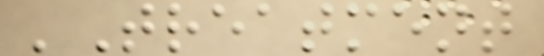'Treatment
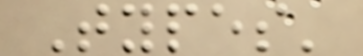Types'
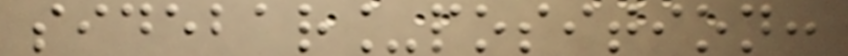sidebar_position:
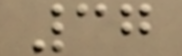37
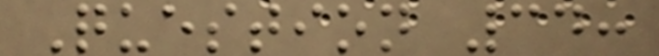Question 34:
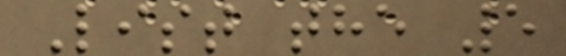List the 5
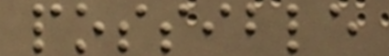possible
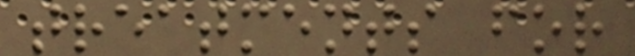treatments for
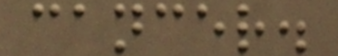cancer.
